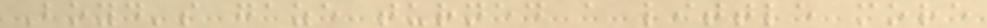Boyd's gaze turned a little more
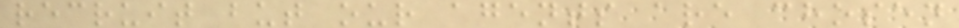recruit but our agents are chosen
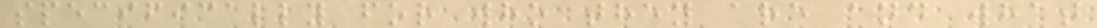specifically for who they are and what
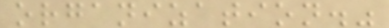organization."
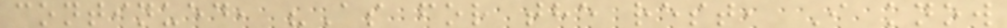continued, "As for the rest, I know
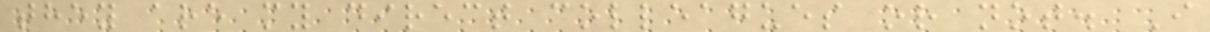they are my direct colleagues or not. I
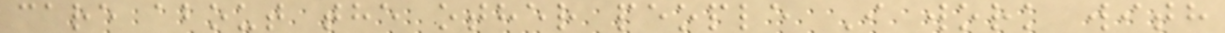care about the other people I work with
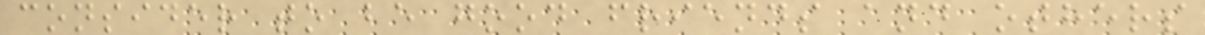consider to be good friends and others
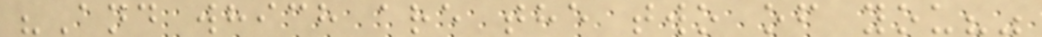"And which are the two of you?"
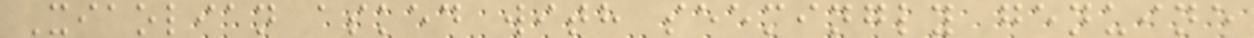Xiaolian asked with seemingly genuine
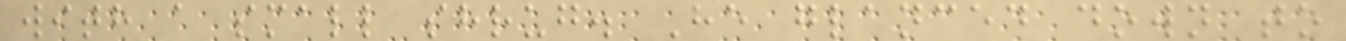with a small shrug. He glanced down to
